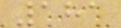181
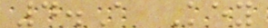4.A Key
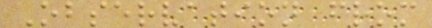Observation from
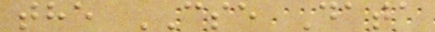the CSE Data
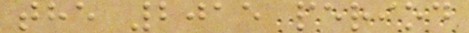the 2015 period
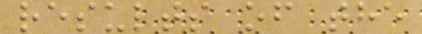results of the
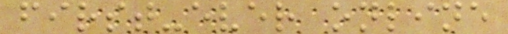first-ever online
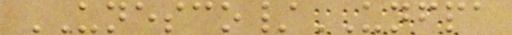UNESCO/UNFPA
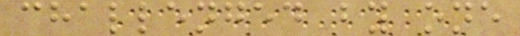challenged by one
